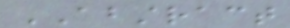ABSTRACT
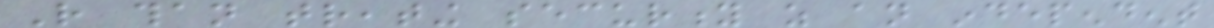Rather than treating security as an independent
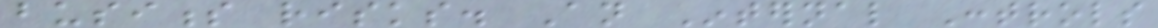business risks. An Internal Controls
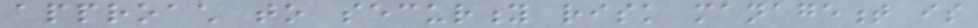approach to security risk management is
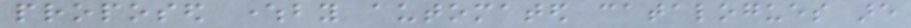proposed whereby automated catalogues are
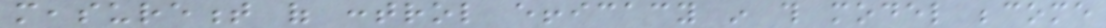measurement of control efficacy in this model become
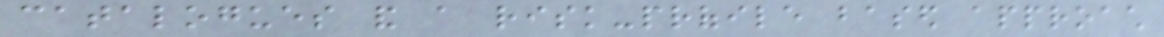catalogues and a risk-profile based approach
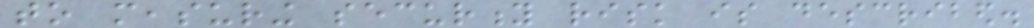to measuring security risk is described.
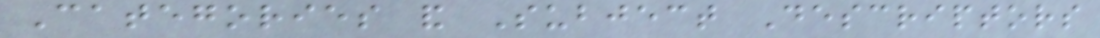Categories and Subject Descriptors
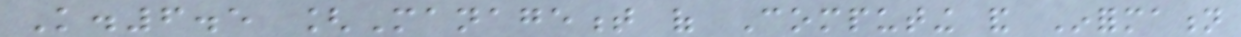K.6.5 [Management of Computing and Information
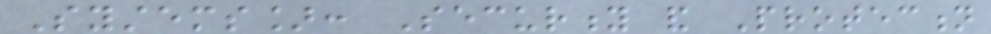Systems]: Security and Protection
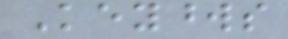Keywords
